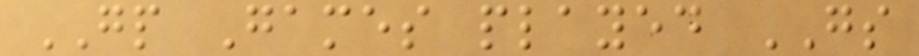GP Games played GS
